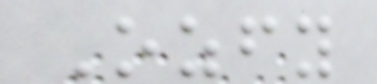Ozfy
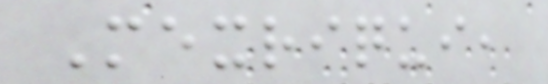Mexriqui,
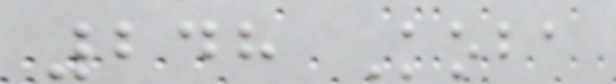248 Koba
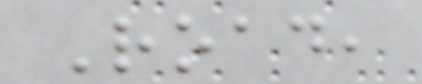Road,
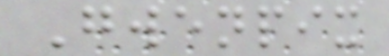Gwenpix
